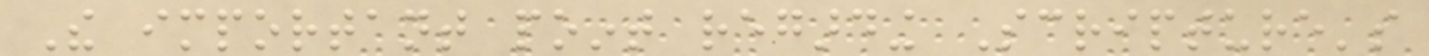The important point regarding Scripture's
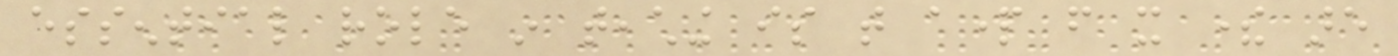essential role in teaching is that apart from it there are
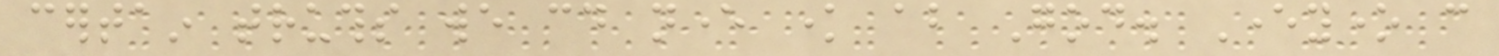certain truths we could never know about God. Everyone can
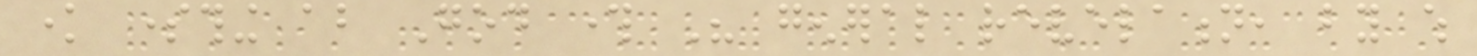know something about God through His general revelation, by which
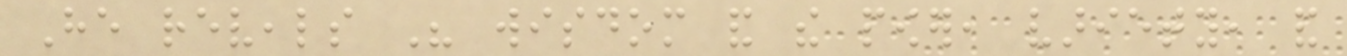He reveals His wisdom and the power, variety, and
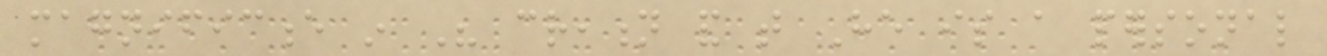magnificence in His creation and that He is a personal
